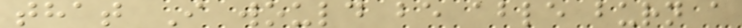that I would be able burn a
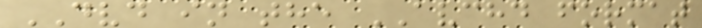DVD in the AVCHD format
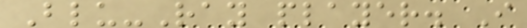Blu-Ray player. I
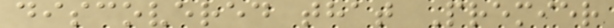discovered that Premier
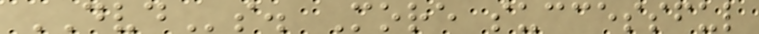DVDs. More successful
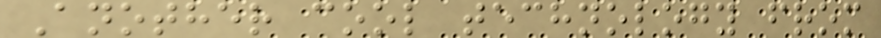Another cool technology from
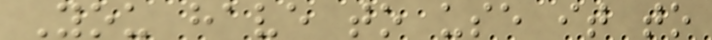You have to use it to
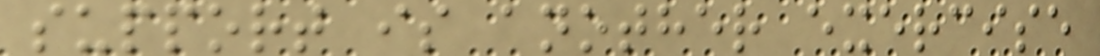support is another exercise
